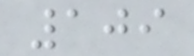109
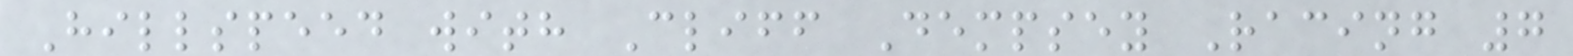Hillspeed with Cliff Dempsey Racing 7
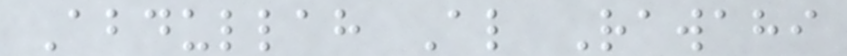Abdullah Al Rawahi
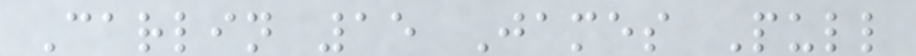Carlin 15 James Pull
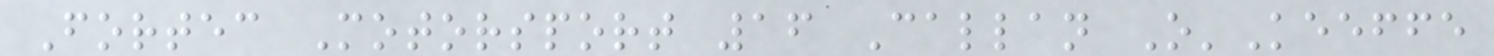Fortec Motorsport 16 Callan O'Keeffe
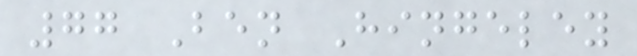77 Ben Hingeley
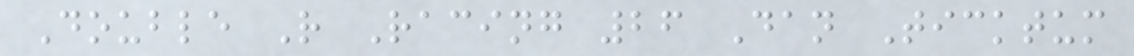Double R Racing 26 Dan Ticktum
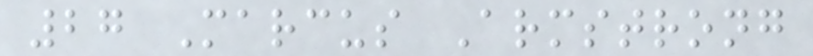27 Marcus Armstrong
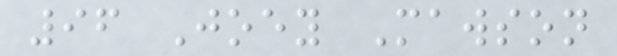96 Joey Mawson
